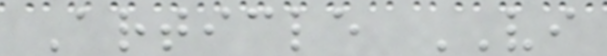Article VI
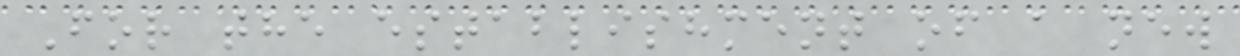For the establishment of a new
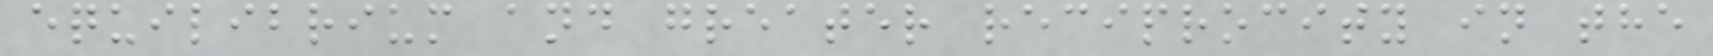equilibrium and greater reciprocity in the
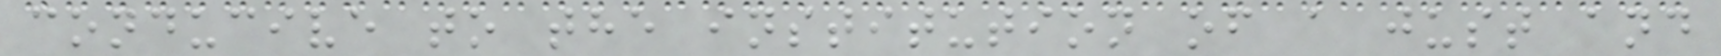conducive to the institution of a just and
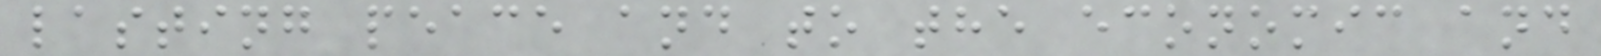lasting peace and to the economic and
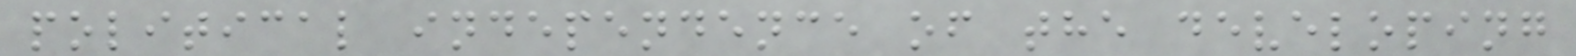political independence of the developing
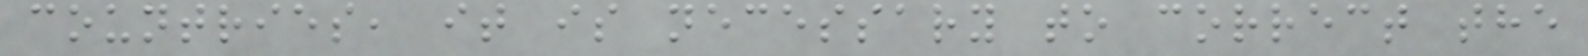countries, it is necessary to correct the
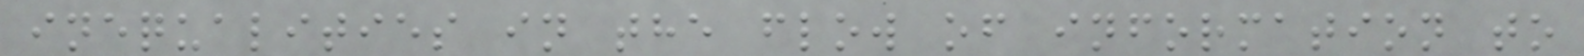inequalities in the flow of information to
